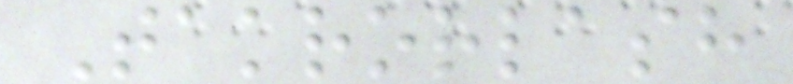Takrorlash
